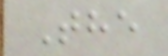The
